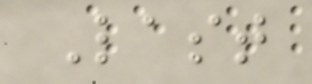Last
